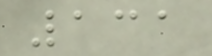131
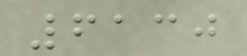6130
